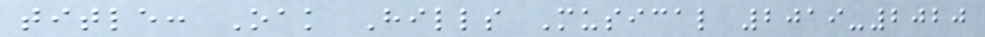title: Oak Hills Musical 2019-2020
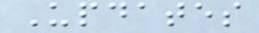Updates
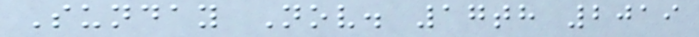Sunday Nov. 17th 2019
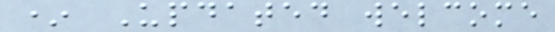* Updated welcome
